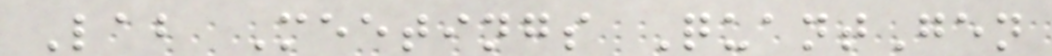Lab Meetings QuantGen
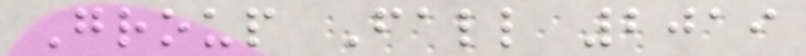Group Fall 2019
